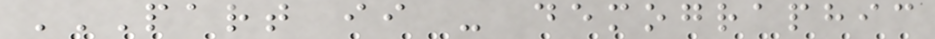PART II - DEMOGRAPHIC
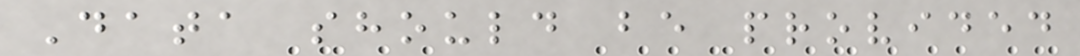Data should be provided
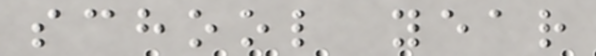school year
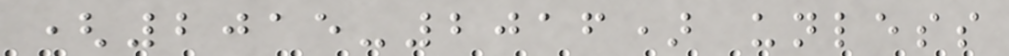(2015-2016) unless
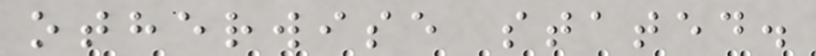otherwise stated.
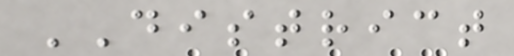DISTRICT
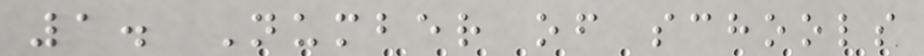1. Number of schools
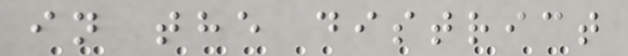in the district
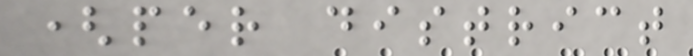(per district
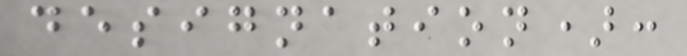designation):
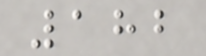182
